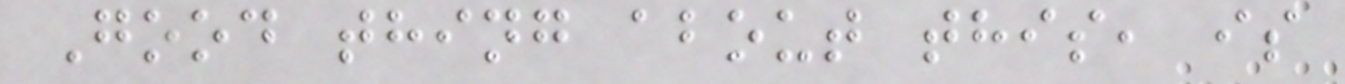Good thing about this, is
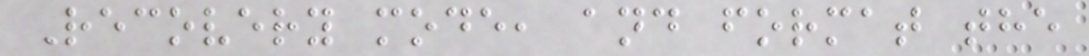Recovery mode, and format the
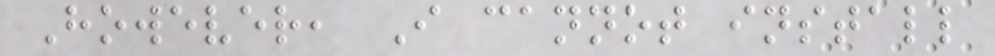However, I cannot install
